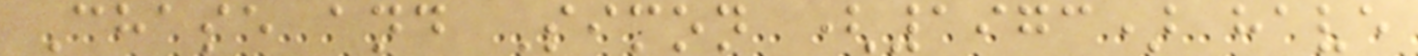Chase and Simon (1973) have
